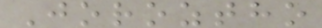Joroztho
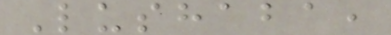Lushaba,
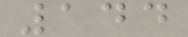144
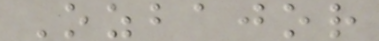Ozbajor
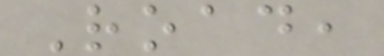Road,
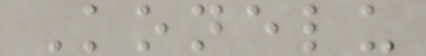Konelu
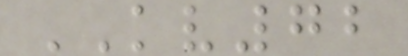KV72
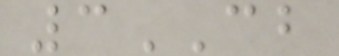3CB
